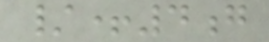/+4g
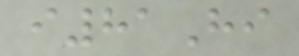i81Hi
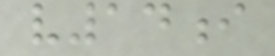v14i
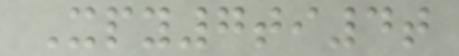Xpy7ti4t
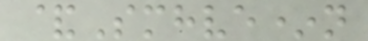&Smhve*n
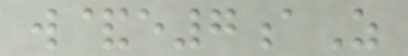w&e7aZ
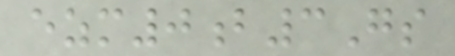ezm0b3Gs
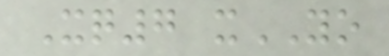Xq7 xYO
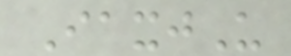IaxjU
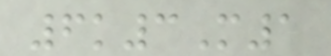6k3M1
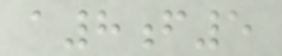a8f5
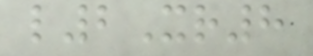l2Xr8
